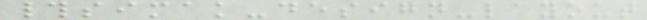#simak-design-layout
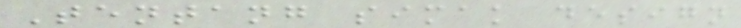Tentang simak design
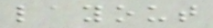layout
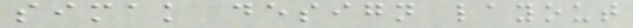simak design layout
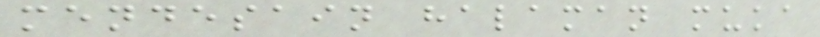mendesain halaman muka
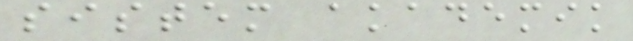sistem akademik
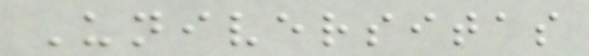Universitas
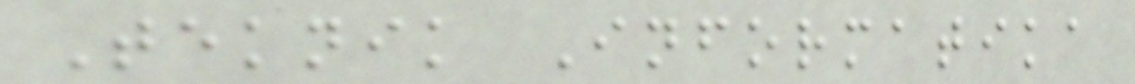Teknik Informatika
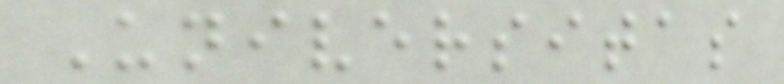Universitas
